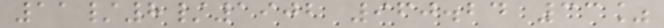11/8/1902 960.24 33%
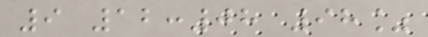9 12:08 98%
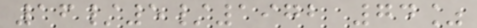16/5/1972 74%
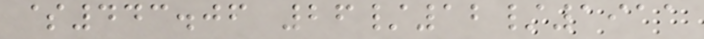$443.06 26/12/1911
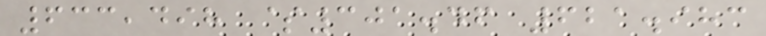633,498 $301.46 621.983
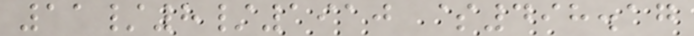11/8/1910 $498.17
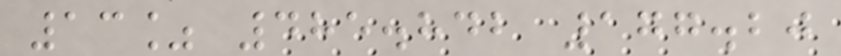13% 485.842 177.20
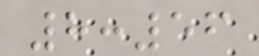8:56
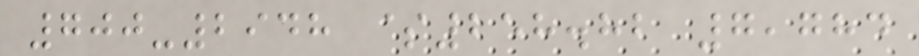700-2948 $258.82 7,784
